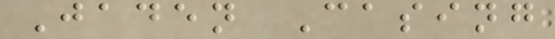Jaden Casing
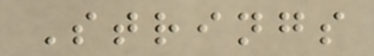Strings
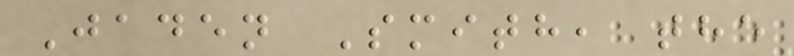Jaden Smith, the
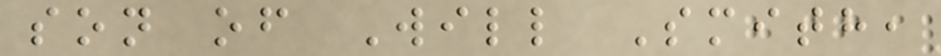son of Will Smith,
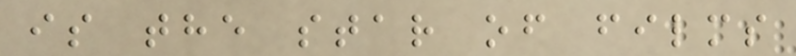is the star of films
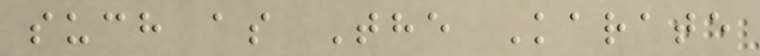such as The Karate
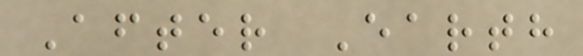After Earth
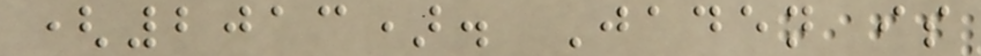(2013). Jaden is
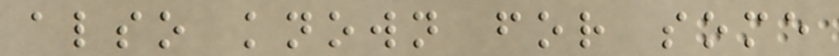also known for some
